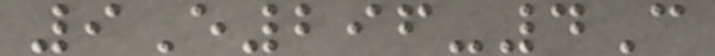9E296-4C
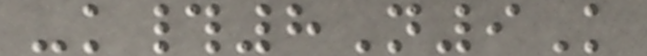-k#8N9K
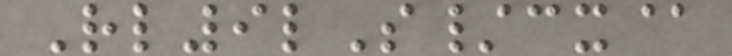Rl9lS/cx@
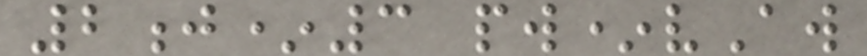2j*3 pw*vAw
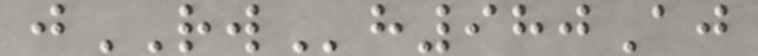jRWh980Aj
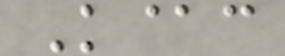K@c
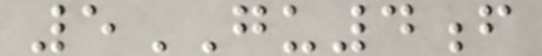5GU4f
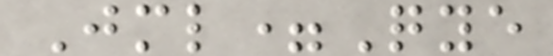Jml=Qye
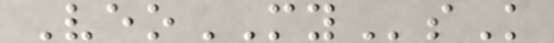VeoMYsK
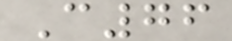C76
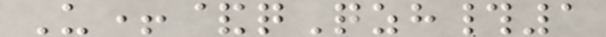U+&qQzh#1
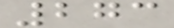273
